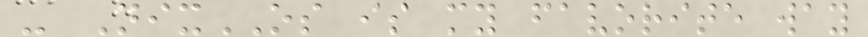- NixOS is my favorite way
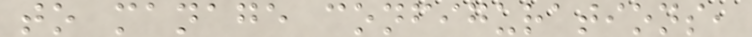to manage configurations,
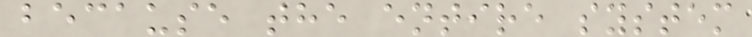because the entire system
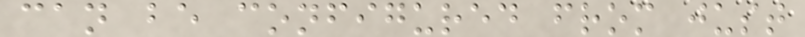can be configured from just
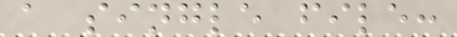a single file:
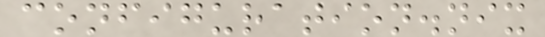configuration.nix
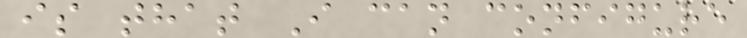is that I can configure
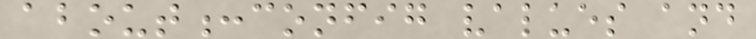about:config values and
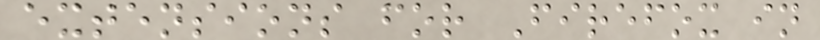extensions for Firefox in
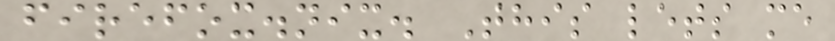firefox.nix. This lets me
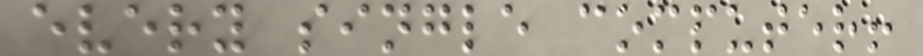every single computer!
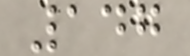147
